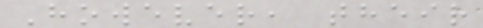However, their
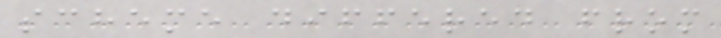scheme differed from
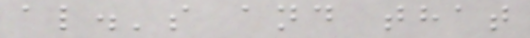al.'s and that
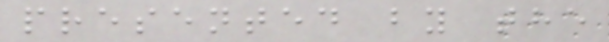presented by the
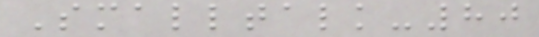Smalltalk-80
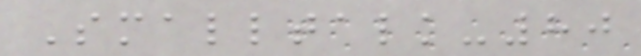Smalltalk-80
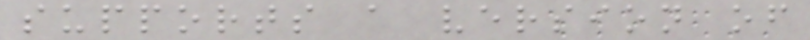supports a version of
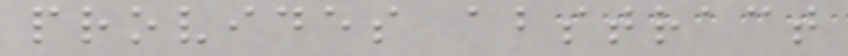provides abstract
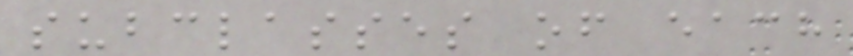subclasses of each
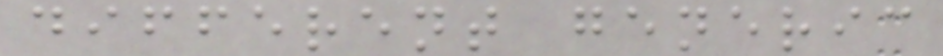different generic
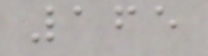165
